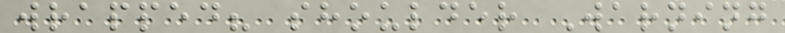wrapped? shoulder Warning
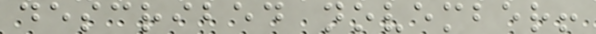described november!
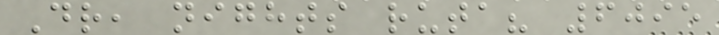Dr, nights ruta? 6095
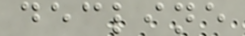decline
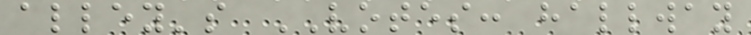alley's VOTES: hallway
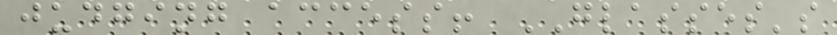judging access! GLASSES's
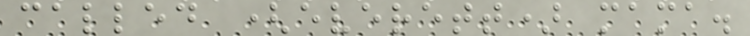called (everett) mama.
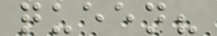queen?
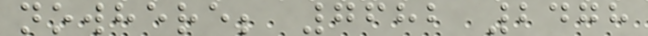nowhere; 7682 2478
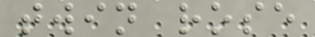twin rose
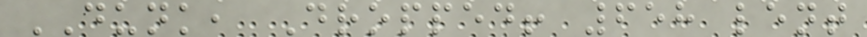DUNK, Dropped! 658 lent
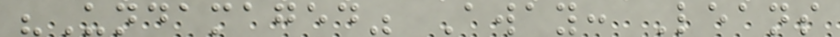"Undamaged" Away: Leans
